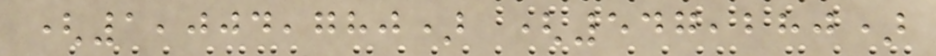(1,004,780) (547,280)
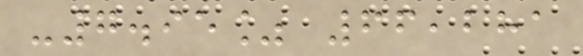-7.95% 66,281
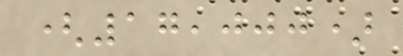(17,000)
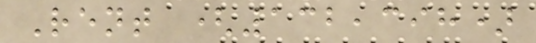Rent (132,398)
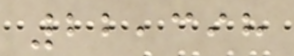22,398
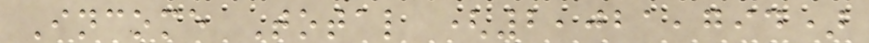Income Total (2,021,794)
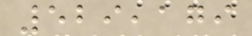529,179
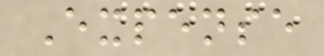Expense
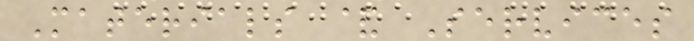Materials & Services
